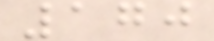170
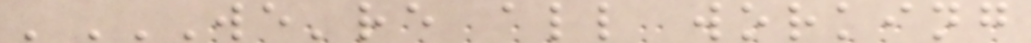'WE'RE ALL WORKING
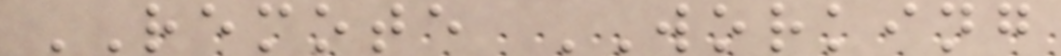REMOTE WORKING
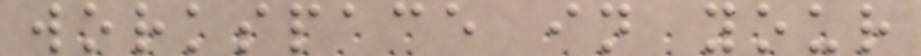workspace in your
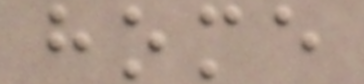home
